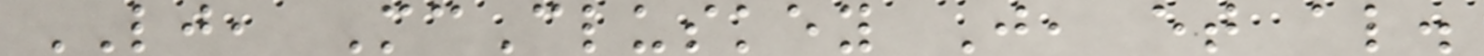LJ, McCluskey J, et al.
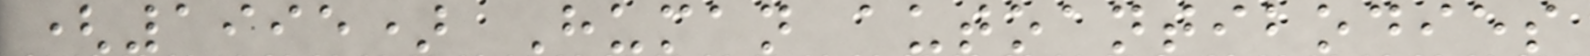(1995) Human autoantibodies
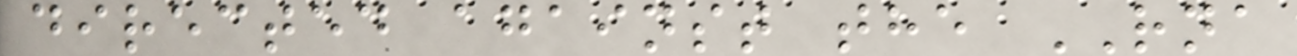directed against the RNA
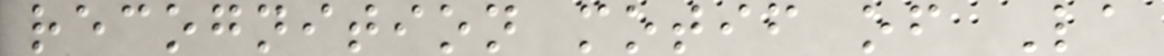recognition motif of La
